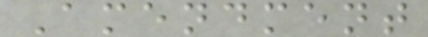Amendment
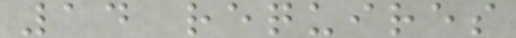14 requires
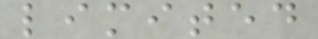limited
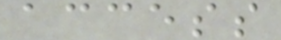access
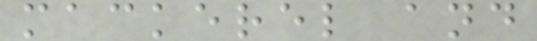mackerel and
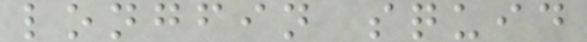longfin squid
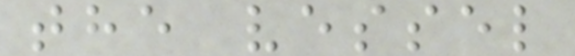the vessel
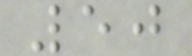50
